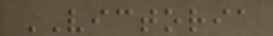VICTORIA
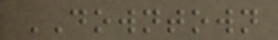DOWNTOWN
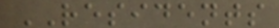RESIDENTS
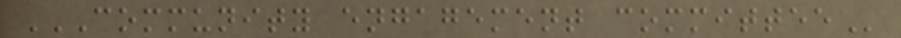COMMUNITY ENGAGEMENT COMMITTEE
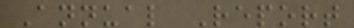Annual Report
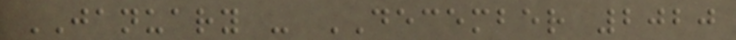JANUARY - DECEMBER 2020
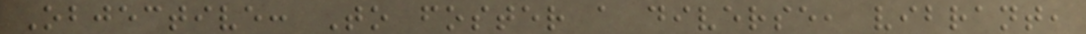Objective: To foster a diverse, vibrant,
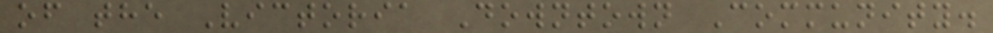of the Victoria Downtown Community.
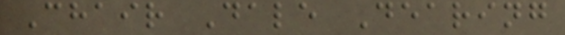Chair Dale Dearing
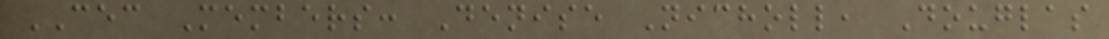CEC Members: Denise Nicholl, Douglas
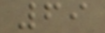69
